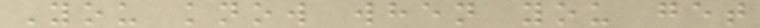You know when you get
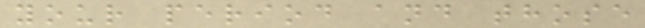your period and those
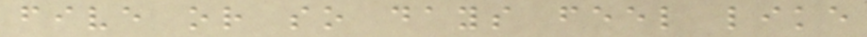five or so days feel like
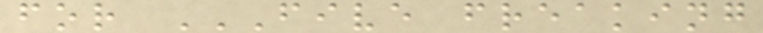for FIVE FREAKING
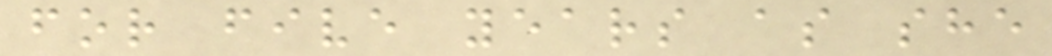for five years as she
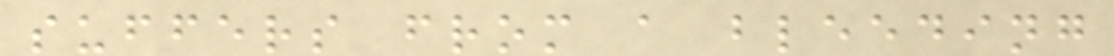suffers from a bleeding
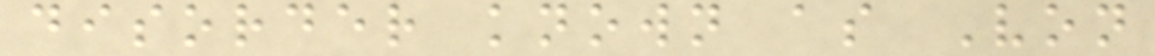disorder known as Von
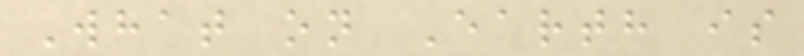What on Earth is
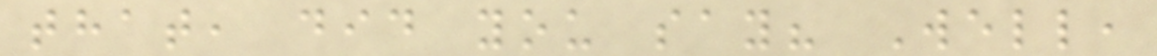that, did you say? Well,
